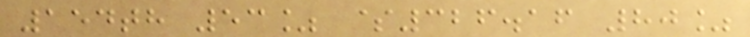154th 53% $326.16 80%
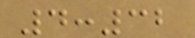4:32
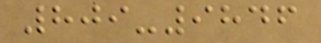809-9846
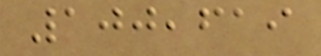100,619
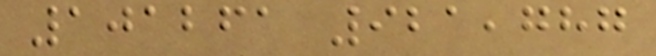101261 921,787
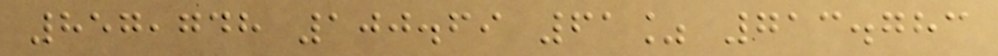857,748 100.69 61% 713.783
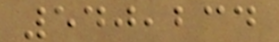540,234
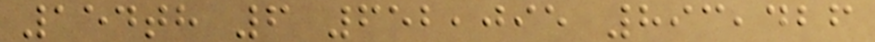154th 6 652,095 893,426
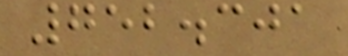752.301
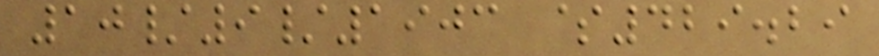10/9/1903 $429.29
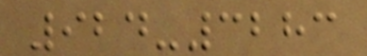924-3283
